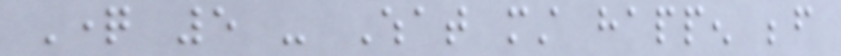Question 5 - What must happen before
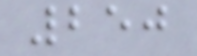250
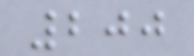200
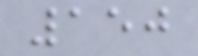150
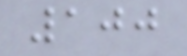100
